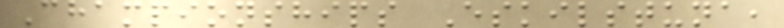Championships Eskilstuna,
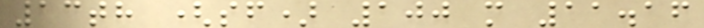13th (sf) 100 m 11.16
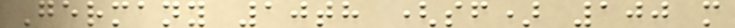Germany 10th (sf) 100 m
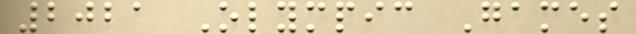2021 Olympic Games
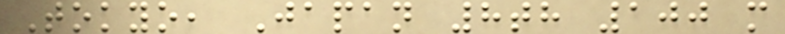Tokyo, Japan 8th 100 m
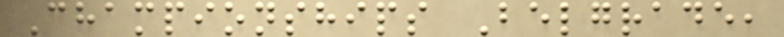Championships Belgrade,
